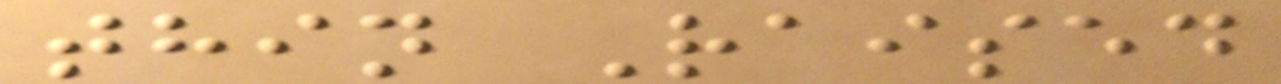thin Raised
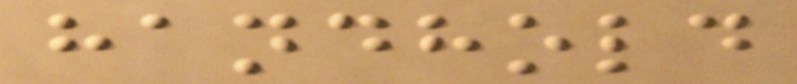handhold
